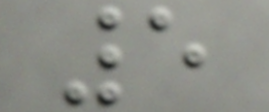5
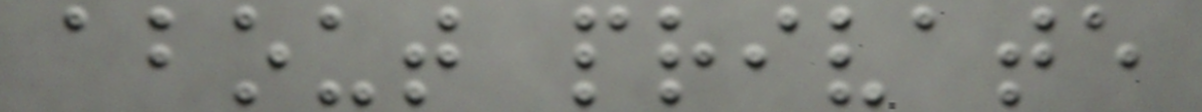about private
